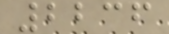2236
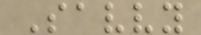Savvy
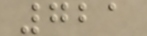721
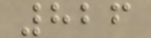826
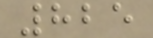825
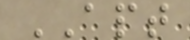APT
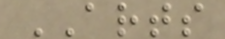ARTS
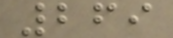269
